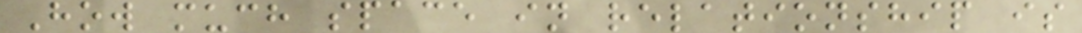How much space in relationship is
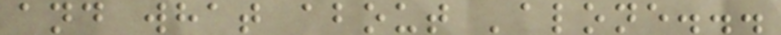and what about 'alone...
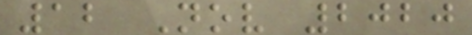12 Nov 2020
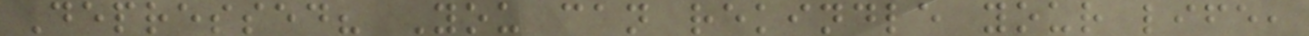Depressed? You can rekindle your life,
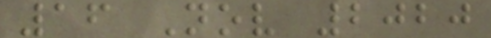16 Nov 2020
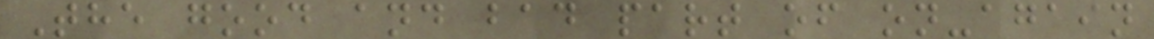The good and bad part of on-again
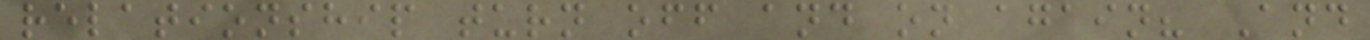relationship turn off and on again? And
